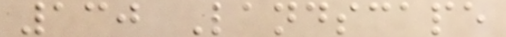130 Landscape
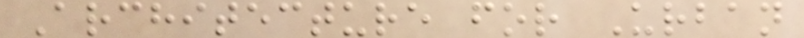Architecture for Urban
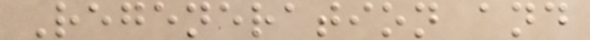Regeneration and
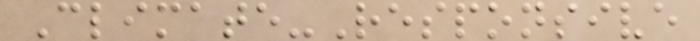Climate-Responsive
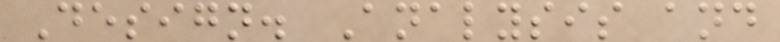Design. Analysis and
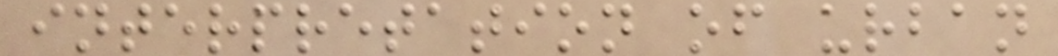interpretation of urban
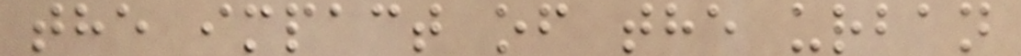the impact of the urban
